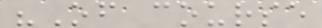"Of course
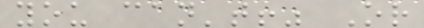you can't!" Or
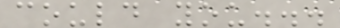could you...
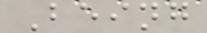Being
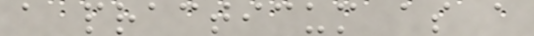a practicum as a
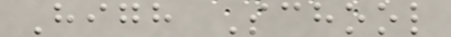High School
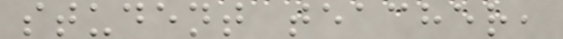student teacher,
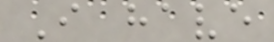I have
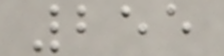255
